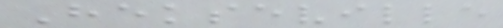Hekseville
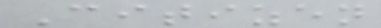Citizen
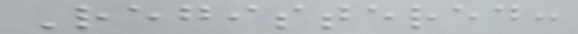Registered:
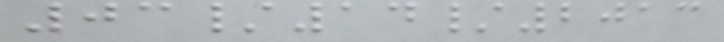03/14/2013
